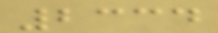2334
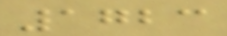1723
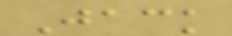Jack
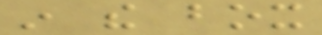in the box
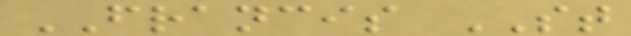FRANCIS ST
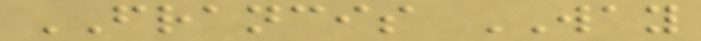FRANCIS WAY
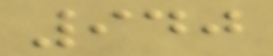940
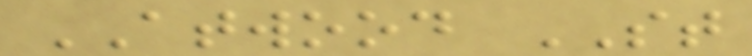ATWOOD ST
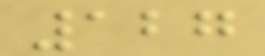127
